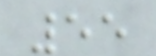55
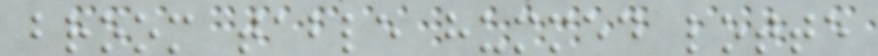broom table hummed lotte
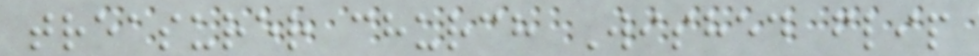treasurer church Wished flip
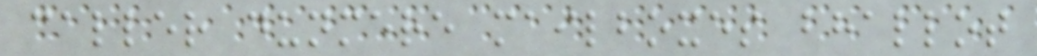caller dunmere mailboxes bhallot
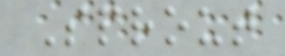Sprout
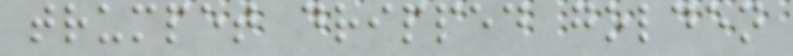trumpet dripped golden
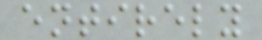entirely
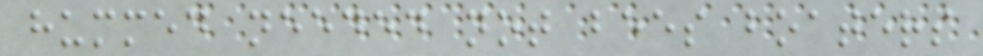hummed needed not bees boaters
